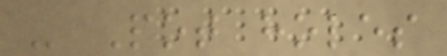- Pot holes
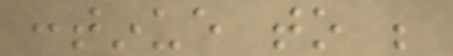continue to be
